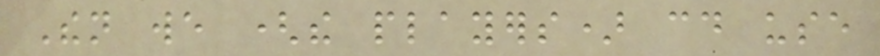Then we (the players) could use
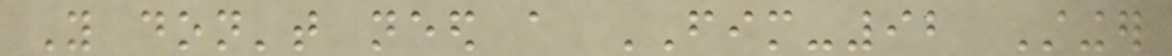You don't need a FIM-92 Stinger
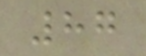87
